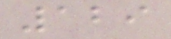129
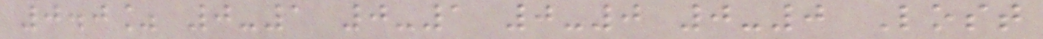0.0% 0-1 0-1 0-0 0-0 Lost
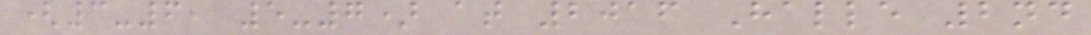(3-6, 5-7) at 2016 Halle 2nd
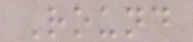Round
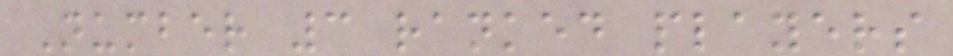Number 3 ranked players
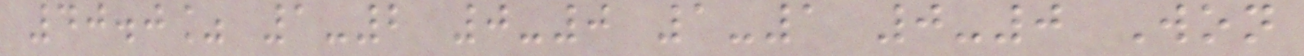40.0% 1-2 0-0 1-1 0-0 Won
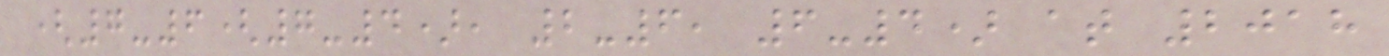(7-6(7-4), 2-6, 6-4) at 2018
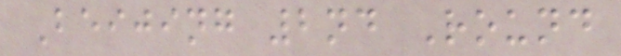Beijing 2nd Round
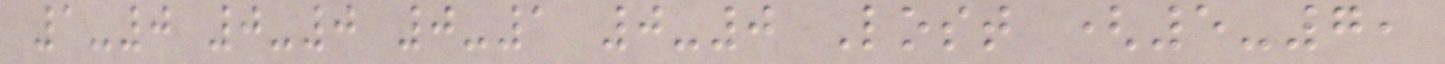1-0 0-0 0-1 0-0 Lost (5-7,
